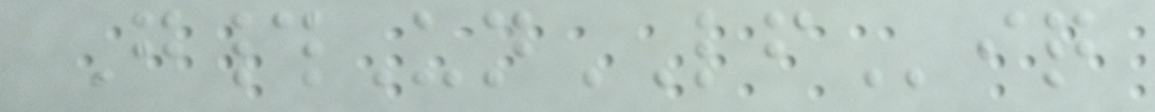G#UnLFiq
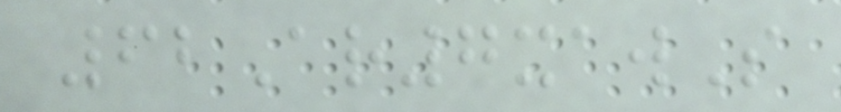62Ar7xawS
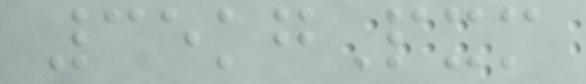35kgPxm
